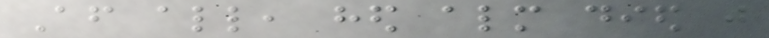After all, hed almost died just
